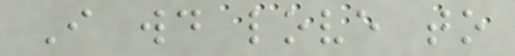I would love to
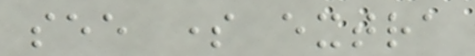see some extra
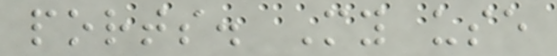ports. My use
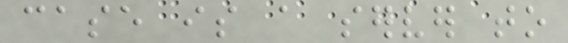case is a server to
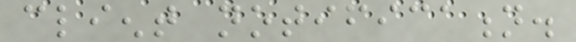client notification.
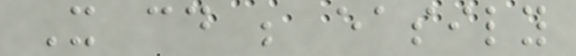It could be easily
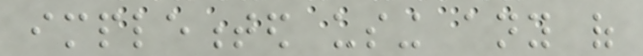implemented using any of
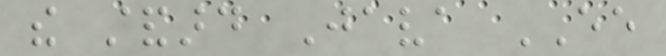the standard Java EE
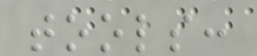tools:
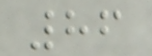86
